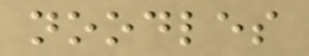noodles
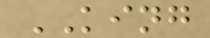KING
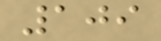109
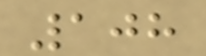108
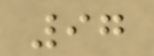97
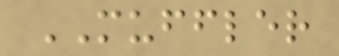MUFFLER
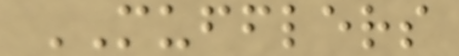MUFFLERS
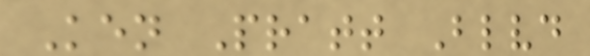Ken Pratt Blvd
